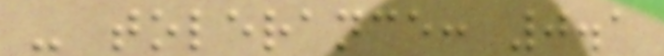- tolerance: 0.1
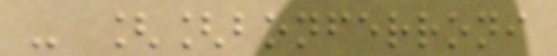- [[bonferroni
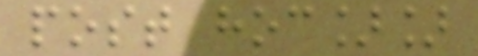post hoc]]
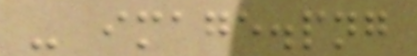- image.png
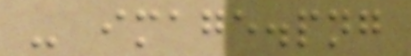- image.png
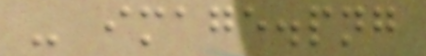- image.png
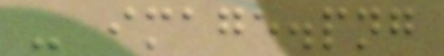- image.png
